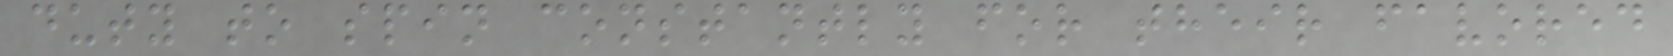duty to spin constantly for their favored
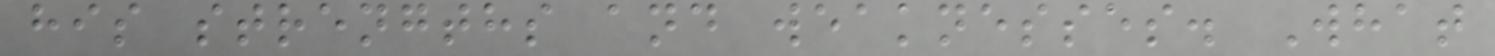his strengths and weaknesses. What
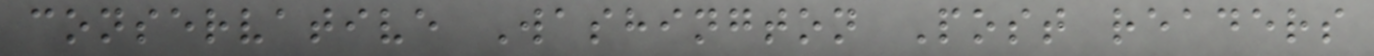conservative Washington Post readers
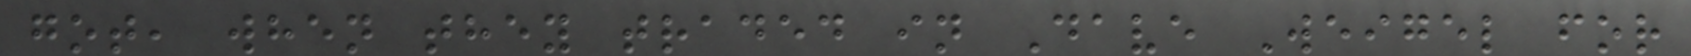got, when they traded in Dave Weigel for
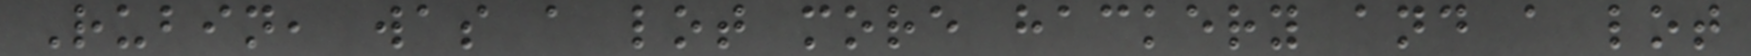Rubin, was a lot more hackery and a lot
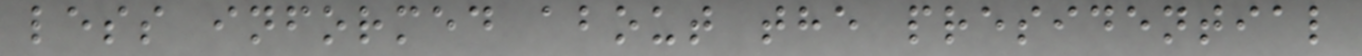less informed about the presidential
